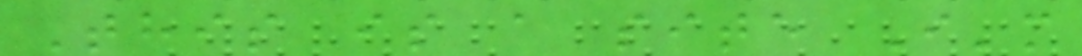This is a site I'm
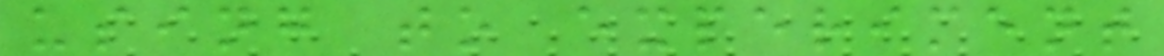using to experiment
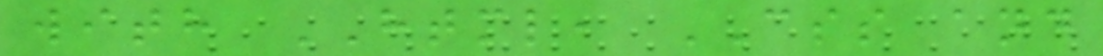with HTML, CSS and
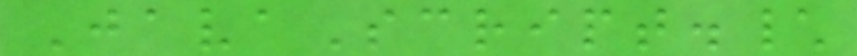JavaScript.\
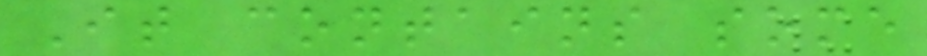It contains some
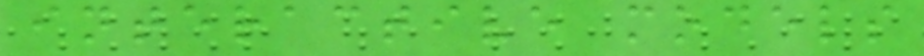interactive models
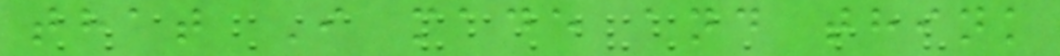that I made and think
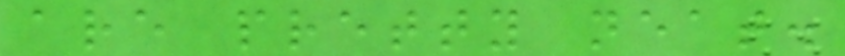are pretty neat.
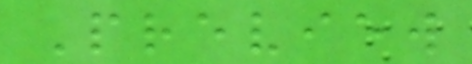Preview
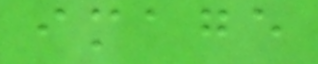image
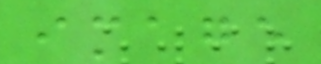image
